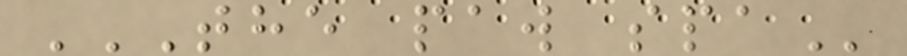THE PAW SPA
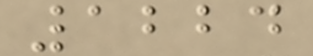1224
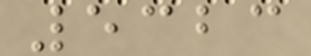5323
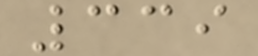339
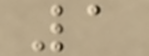1
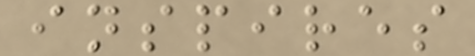inspires
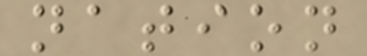nation
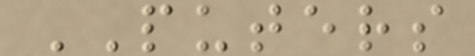PUTERS
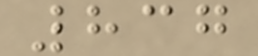837
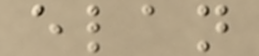elan
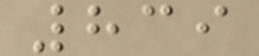839
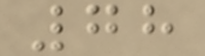78
